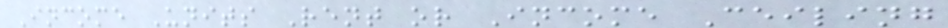Income Units Rent or Income Ceiling
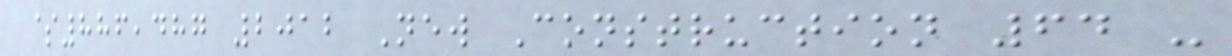$886,487 2012 New Construction 64 -
